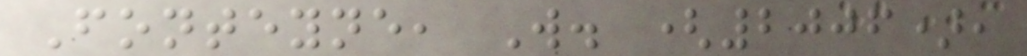Fonteyne, W. (2006),
